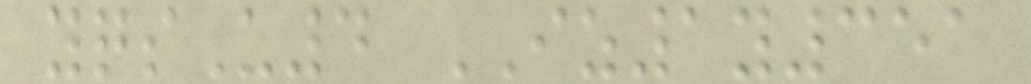yqsU4 IZ1y351
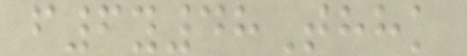f6y48Thhk
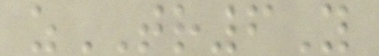zTR6Y
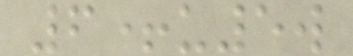6+u5w
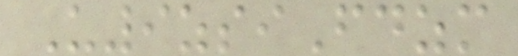U9zsiFdzm
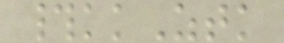#kkZtk
